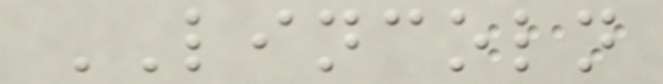LINCOLN
